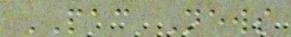PAC News
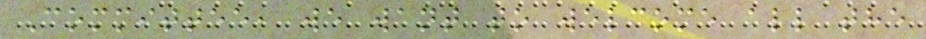Committee, we want to welcome all the
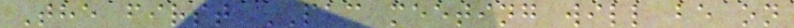The first PAC meeting will be on
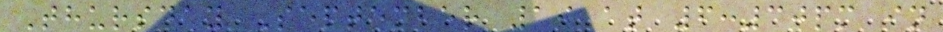Thursday September 19 at 6:30pm in
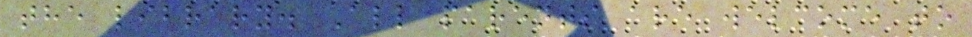the library. All parents are welcome to
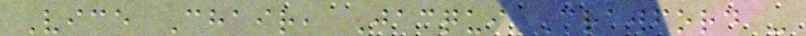Vice Chair, Jacqui Crawford -
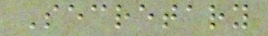Secretary
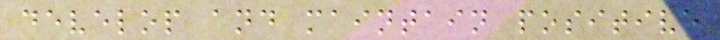develop and maintain positive
